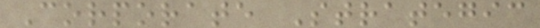Corporate Strategic
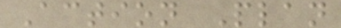Action Plan
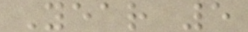Year 5
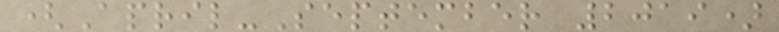(April-September 2019)
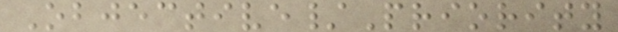Objective/Priority
